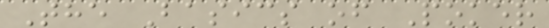The Basics of Poker
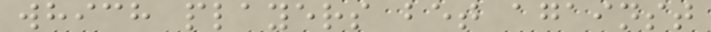which players bet against
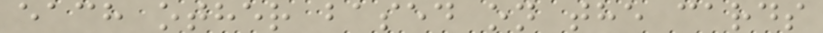each other based on the cards
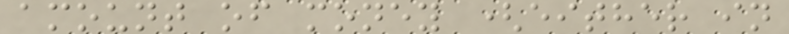amount of money (either in
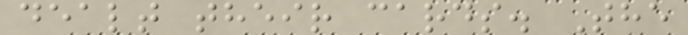dealt their cards. The
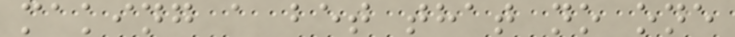making a bet that no one
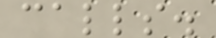calls.
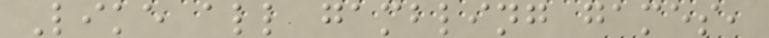Like all gambling games,
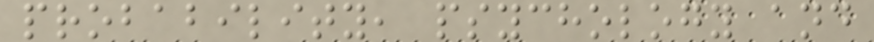probability, psychology and
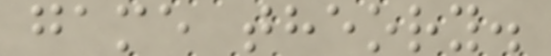game theory.
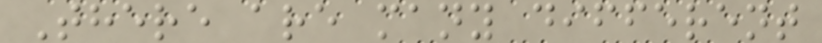There are many different
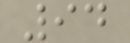94
